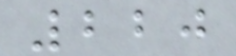220
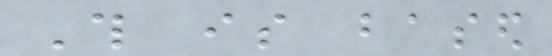This is based
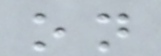on
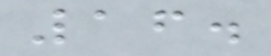16.
